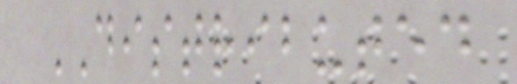DISTRIBUTED
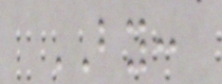BY:
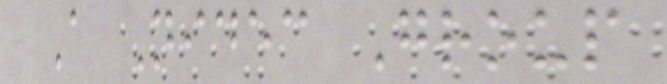A Nidec Group
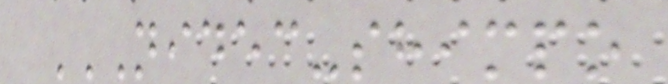NIDEC-SHIMPO
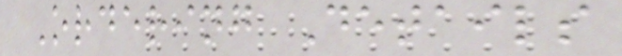Ordering Details
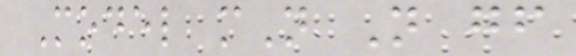Model mN N gf
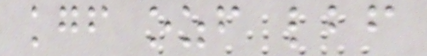kgf ozf lbf
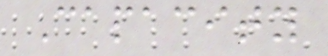Capacity
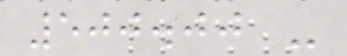500.00 -
